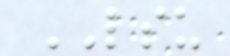LSU
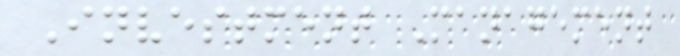Investment Management
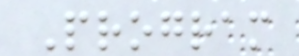Program
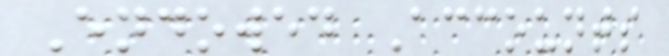Endowed Accounts
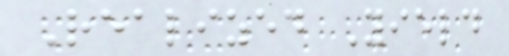Realized Yield
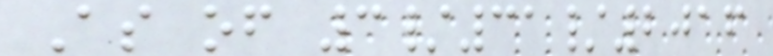As of 3/31/2016
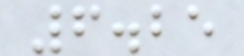6.25
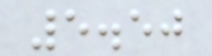5.50
